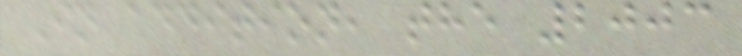In addition, the 2003
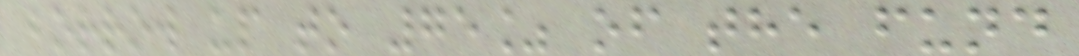borrow up to 75% of the fund
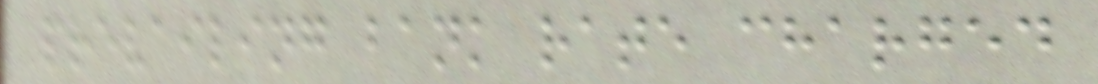prevailing bank rate charged
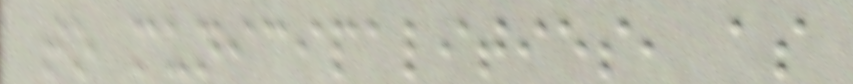to municipalities, as
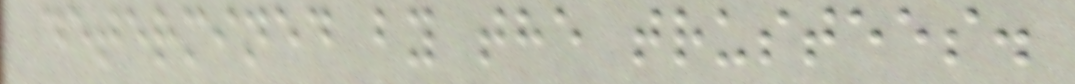determined by the trustees.
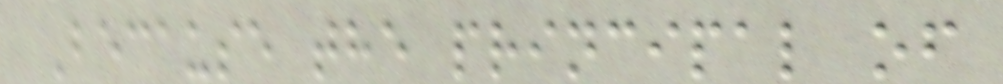Because the principal of
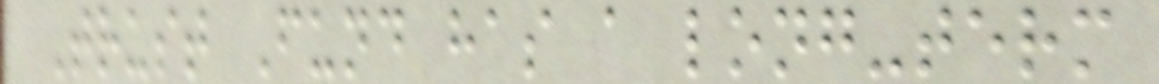Trust Fund has a long-term
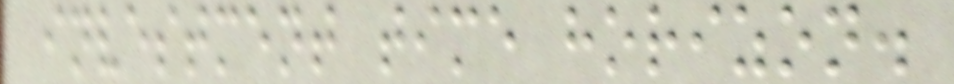investment time horizon.
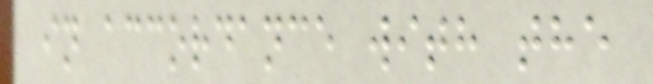in accordance with the
